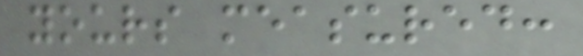yours measured:
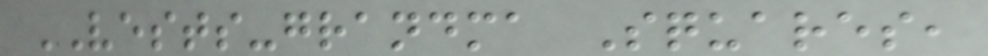VESTS-grandma Squares,
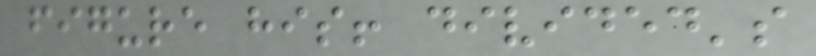figure his! divided's
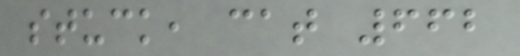stuck, cat 662
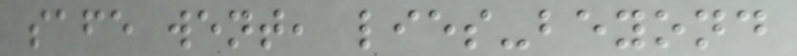safe went, lies-beyond
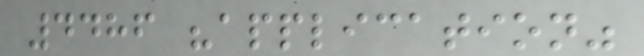4486 "application"
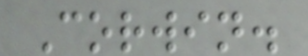Corwin.
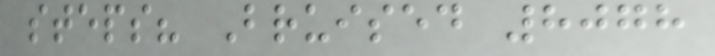steps? Bruised 8078
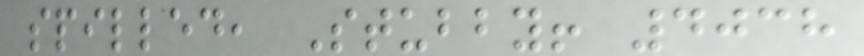spilled, Stubby! 4038
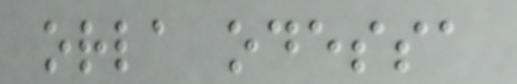orla odessa
